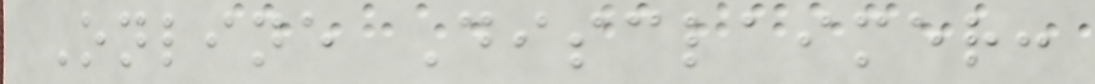Online Disclaimer:
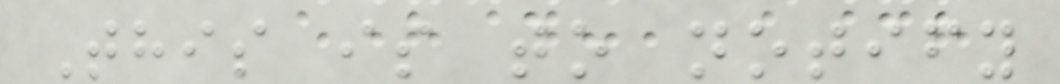This is to notify
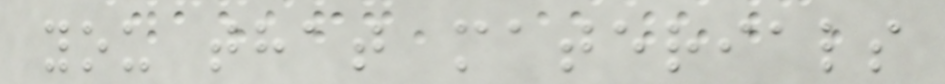you that materials
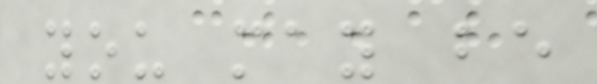you may be
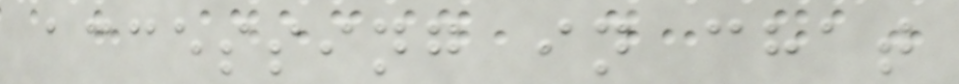accessing in chat
